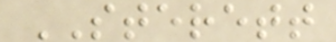STERETT
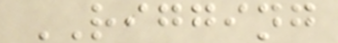RIGGING
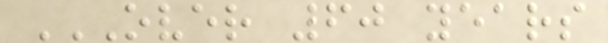OVER 60 YEARS
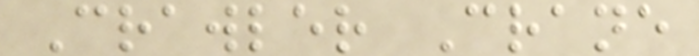Crawler Crane
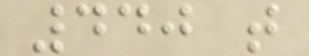440 t
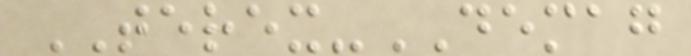TEREX-DEMAG
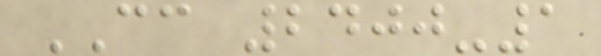CC 2400-1
